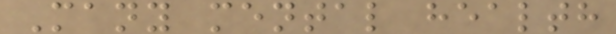Many mental health
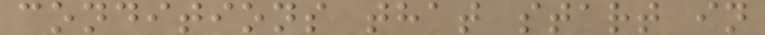conditions that start in
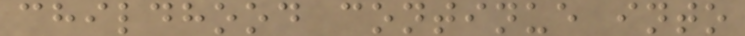childhood continue into
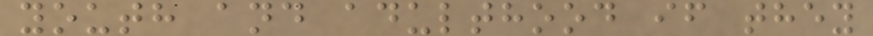youth and adulthood if they
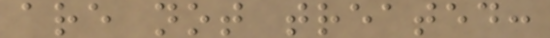are not treated:
